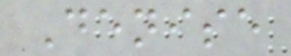Denise
